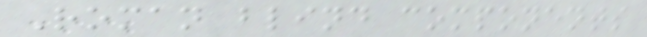Roman blind components
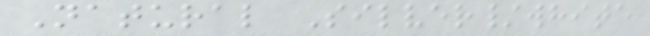Natural Silver/white
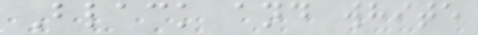Black and white
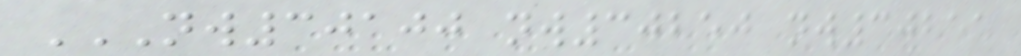NW30100 NW30250 NW30251
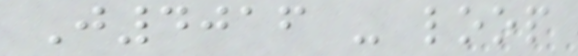J4016 - loop
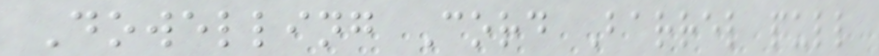Dowelling Cord Barrel pull
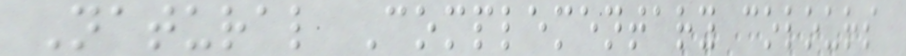Natural Complementary colours
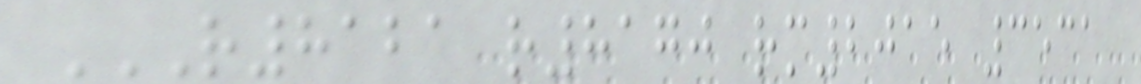R8121 R8170 RM2015 3531
